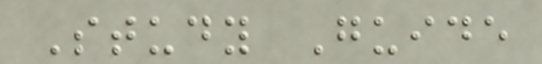Study Guide
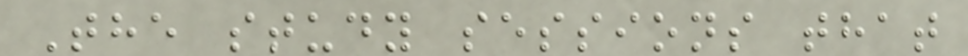The study sessions that
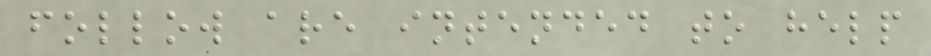follow are intended to help
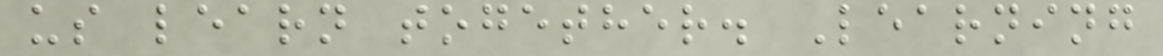us learn together. Learning
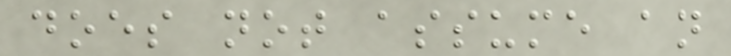does not assume an
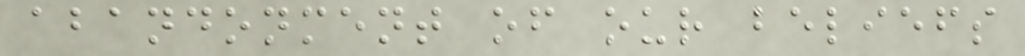abandonment of our beliefs
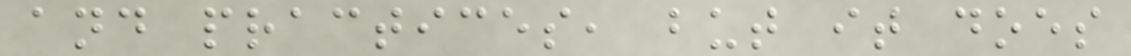and practices, but it does
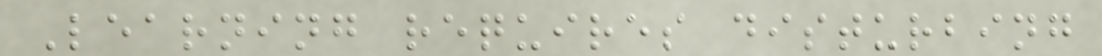Learning requires disturbing
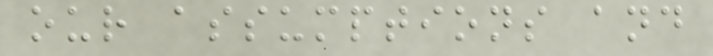our assumptions and
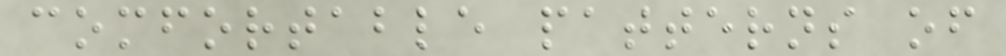comfortable patterns of
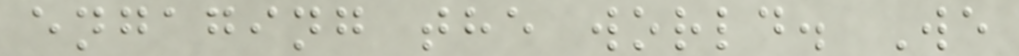engaging the world. We
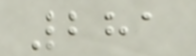281
